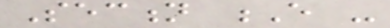Section E -
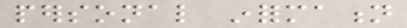personal information
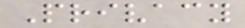Privacy
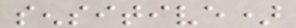sensitive)
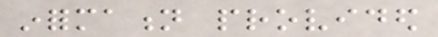information provided
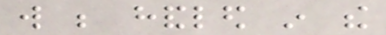will be handled in the
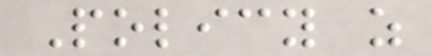Policy as
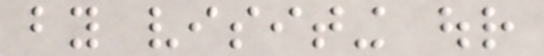by visiting our
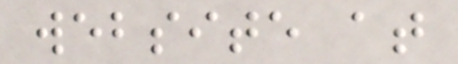website at
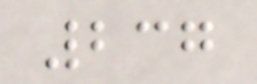237
